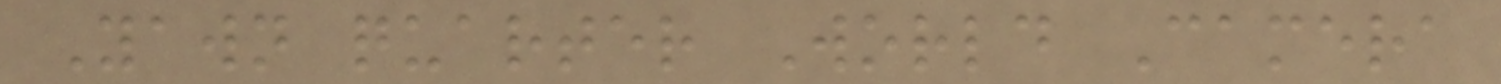Yawn quarter World Camera
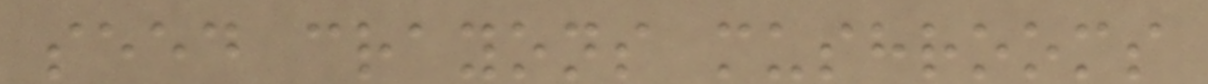seed crayons mushrooms
